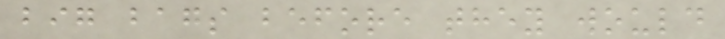big bags before they would
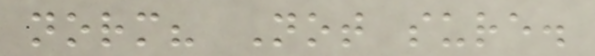norm? Not sure.
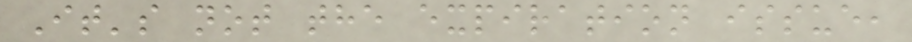It's not the expiration issue,
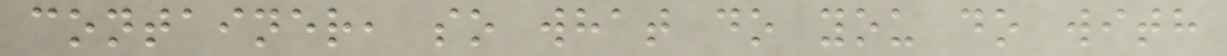container, so what do you do with
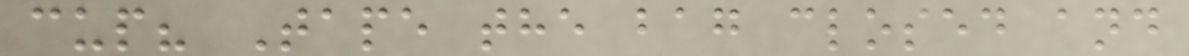cup? Tape the bag closed and
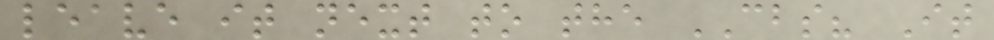leave it next to the CBS? It
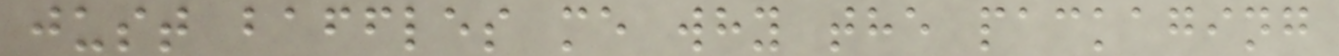just baffles me why the packaging
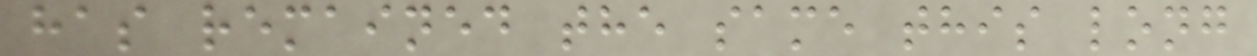has remained the same this long
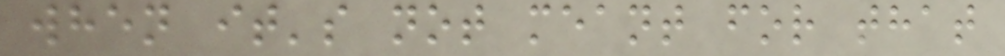when it's not meant for that
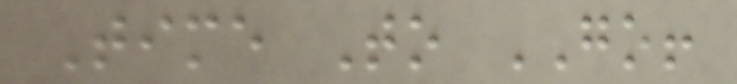Time To GO!
